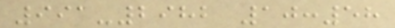991-2982 10:58
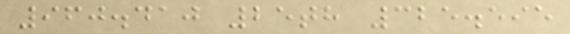960.410 25th 325.595
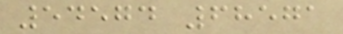54574 68571
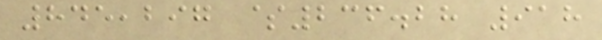845,297 $236.28 918
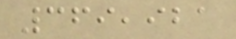369,921
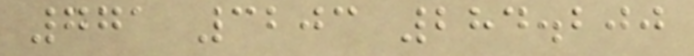771 3203 284.200
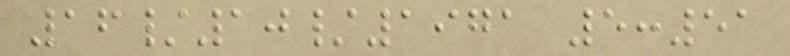16/10/1971 5:51
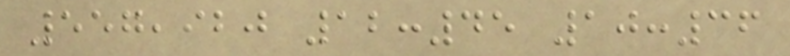557,920 12:45 10:36
